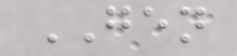GEN
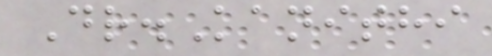Dr.Kanithi
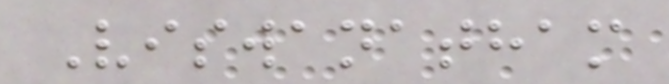Viswanatham
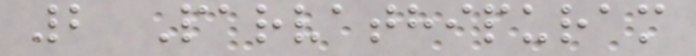2 Parvathipuram
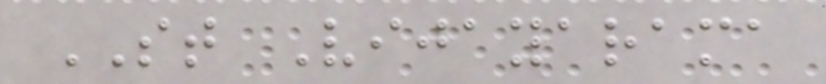ST Vijayarama
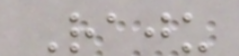Raju
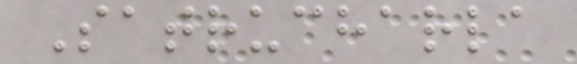Satrucharla
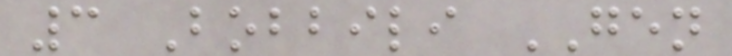3 Bobbili GEN
